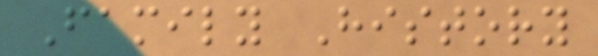Family History
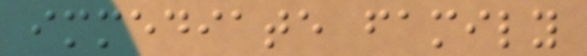immediate family
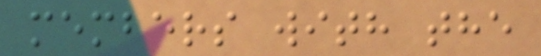members with the
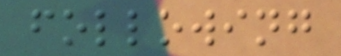following
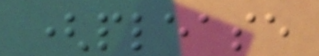(please
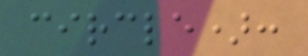circle):
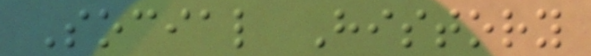Social History
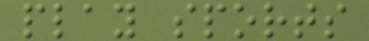play sports
